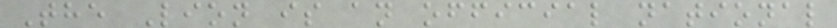The Lion is an official national
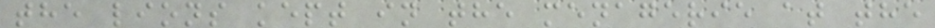the lions kept in the menagerie at the
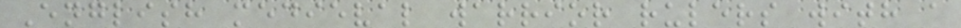English medieval warrior rulers with a
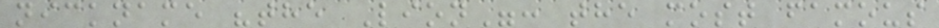nickname "the Lion": the most famous
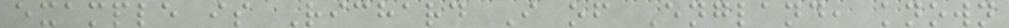example is Richard I of England, known
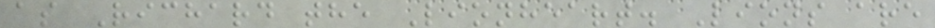as Richard the Lionheart. Lions are
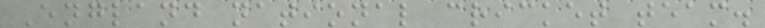England national cricket team.
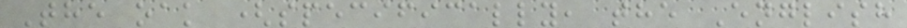The oak (specifically, the English
